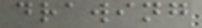drawing
